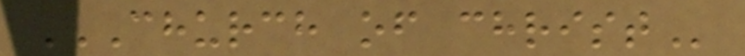CHURCH OF CHRIST
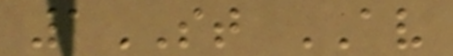1ST AV
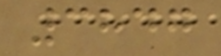3847
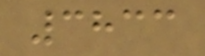3833
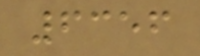6356
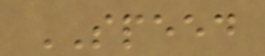SPEED
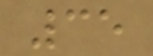35
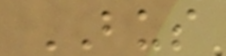BUS
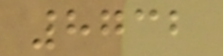8732
